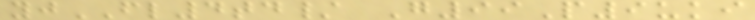yjFL4td/ G99P9uki
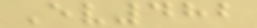Ev482
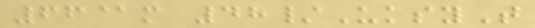66@m 48/UksyT
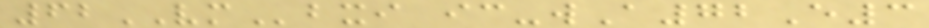62VMbxi ic-wA72E3
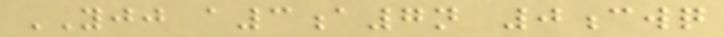YJJ a3a7n 0cwq
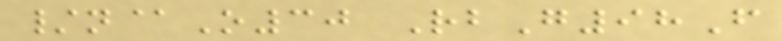/n@O30 RbG98F
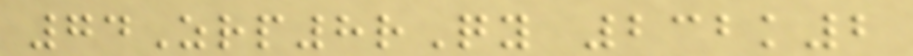74Zrp8rQy 232k2
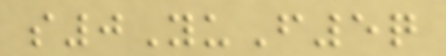s0YuF5q
